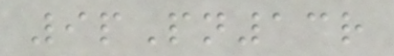9pPn13r
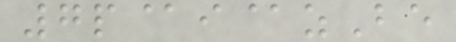7p@i@zBe
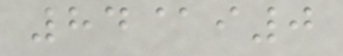84@i0
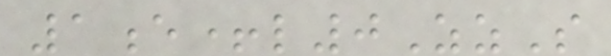1e+l0ZzS
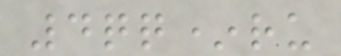4qq*ru
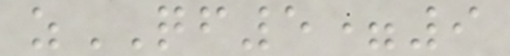zQF5=9
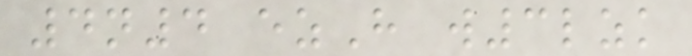4n4 ezH w3lzk
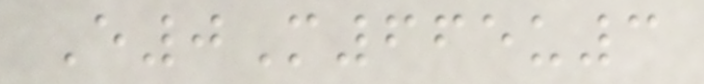E0M665u3
